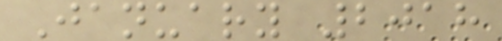January 2018
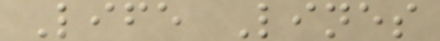Life Lines
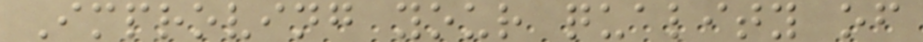Improving your quality of
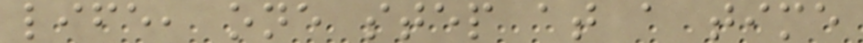life, one step at a time
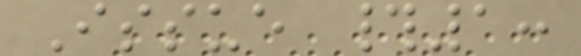Issue #1:
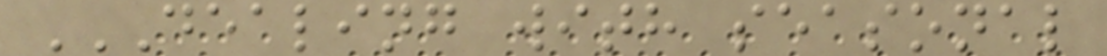DEALING WITH SEASONAL
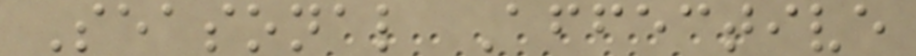Seasonal Affective
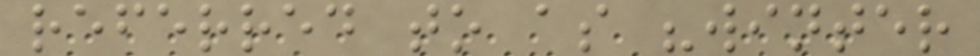referred to as "winter
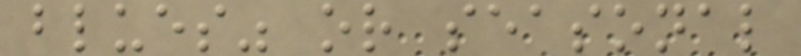blues" or seasonal
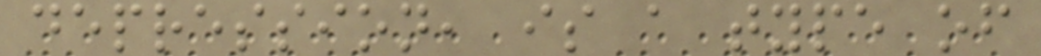depression, is a type of
